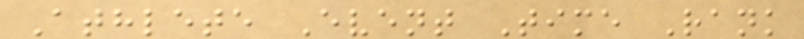Athlete Event Time Rank
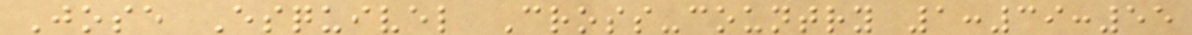Jose Esquivel Cross-country 1:39:55
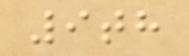9th
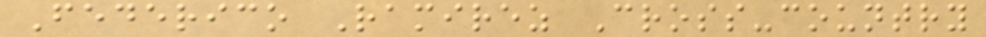Federico Ramirez Cross-country
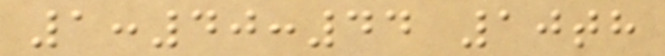1:40:44 10th
